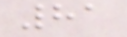81
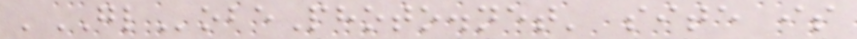'GLobePhoto.net' site is
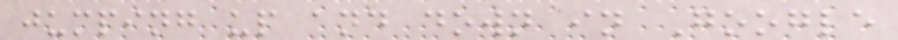jumping up and down in Google
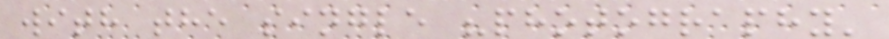with the single "photography'
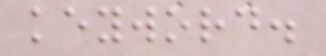keyword.
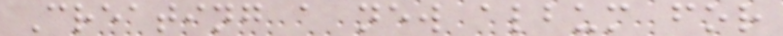Creating a new album for
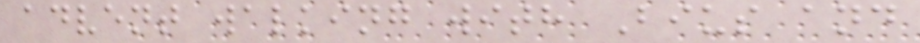advent walking with Bius and
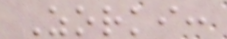Zorki:
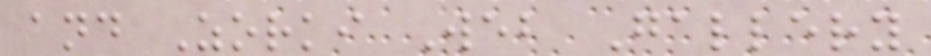and Zorki Web Gallery
